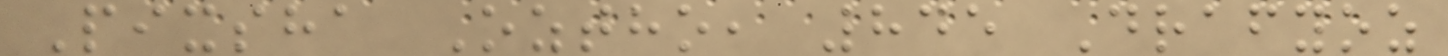Pixsha Oztho, 845 Drafyoz
